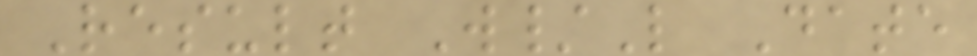Result W/L Date
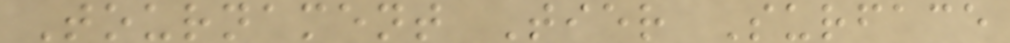Tournament Tier Surface
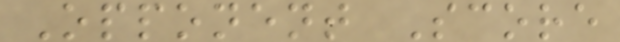Opponent Score
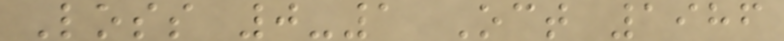Loss 0-1 Oct 1986
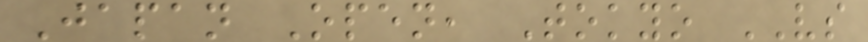Japan Open, Tokyo VS
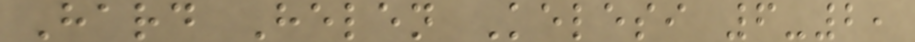Hard Helen Kelesi 6-2,
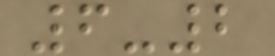6-2
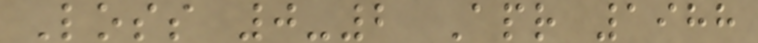Loss 0-2 Apr 1988
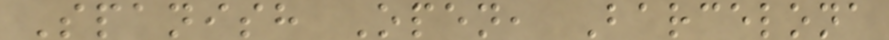Spanish Open, Barcelona
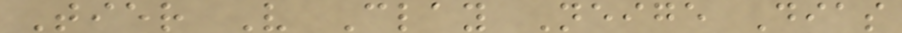Tier V Clay Neige Dias
